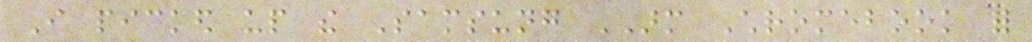I picked up the Samsung ARM Chromebook for
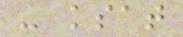- ksat
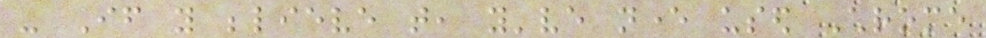- If you believe that, you've never used Chrome
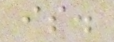is.
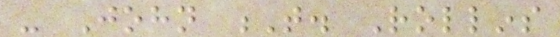- John T. Rollins
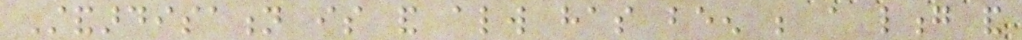Standardisation is and always has been be a long and
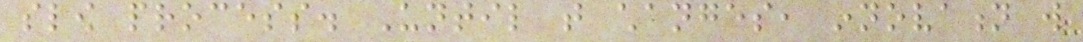slow process. Until that changes, innovation will
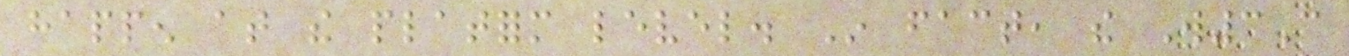happen at the platform level. In fact, the W3C
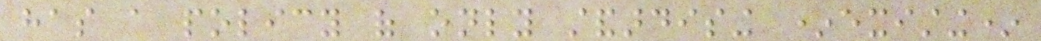has a policy of only standardising *existing*
